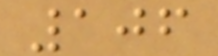106
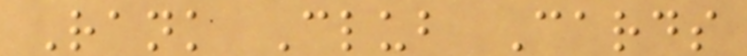Rank Club Cards
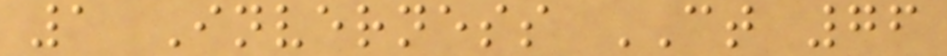1 Inverness CT 76
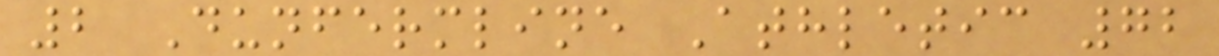2 Dunfermline Athletic 72
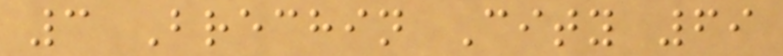3 Brechin City 69
